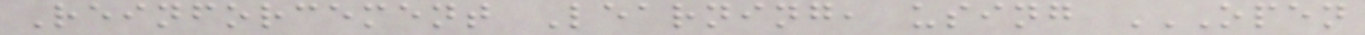Reinforcement Learning, using OPEN
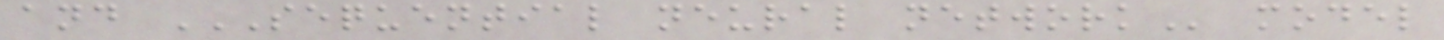and SEQUENTIAL NEURAL NETWORK model
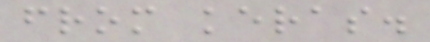from keras.
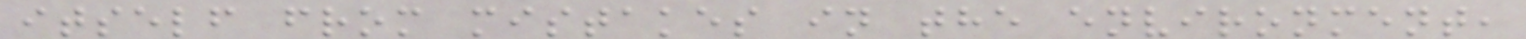itself from mistakes in the environment,
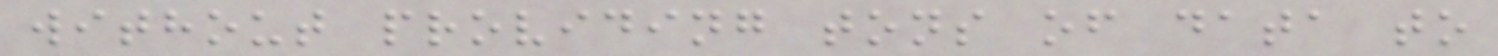without providing tons of data to
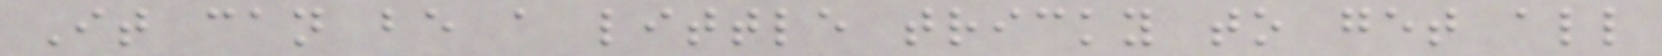It can be a little tricky to get all
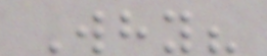Why?
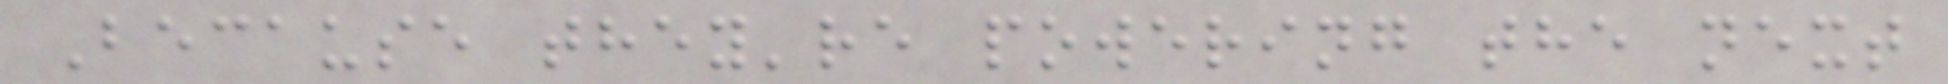Because they're powering the next
